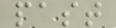past
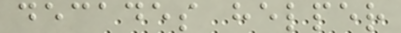decades helper
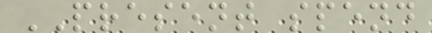PRESENT spend
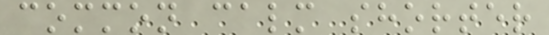common calm shorter
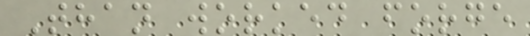Than worked forge
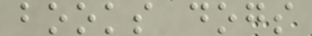books dogs
